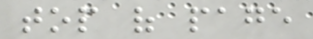top of page
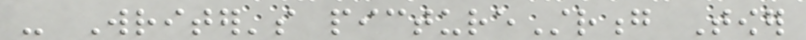- Writer's pictureStrong Tower
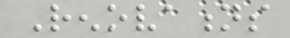Renovations
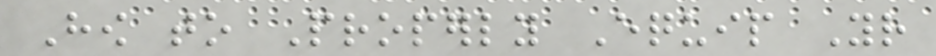How to Properly Equip Your
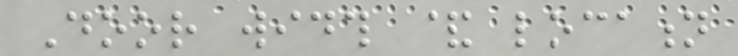Door width & location
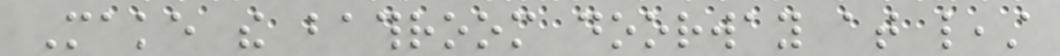Make the bathroom doorway at least
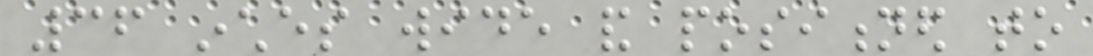36 inches wide and positioned to
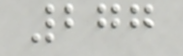277
